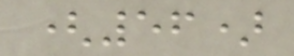(56)
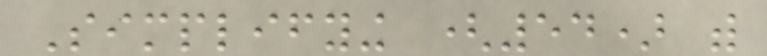Simplifying (54) with
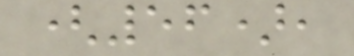(56),
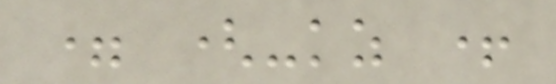= (-kz +
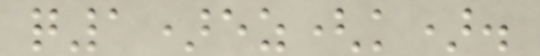q1)ez(k).
